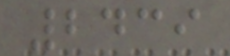2439
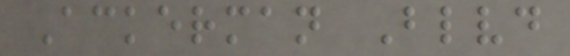Ackerman Blvd
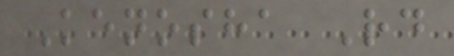Kenosha Rd
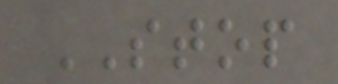STOP
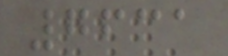7631
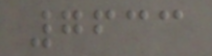7633
